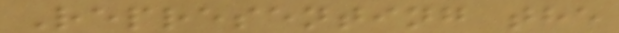Representing the
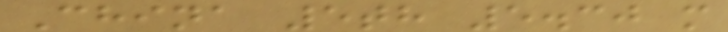China 5th 5.30 m
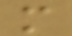m
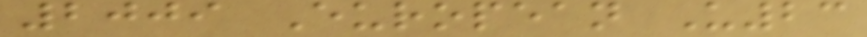2009 European U23
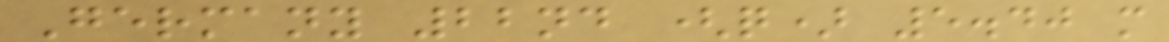Germany 22nd (q) 5.40 m
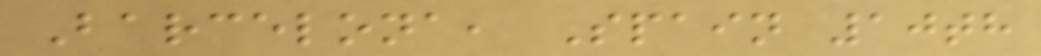Barcelona, Spain 10th
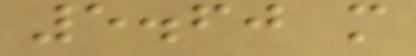5.60 m
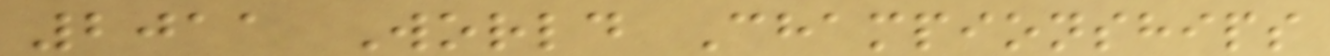2011 World Championships
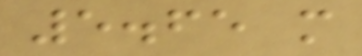5.65 m
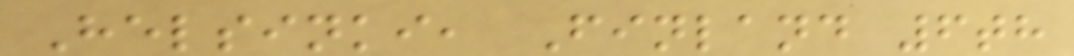Helsinki, Finland 6th
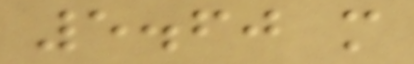5.60 m
